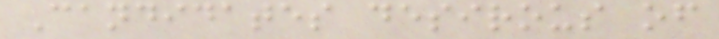Candidates desirous of
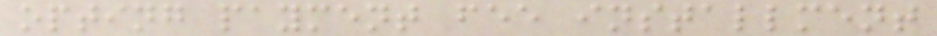opting payment fee installment
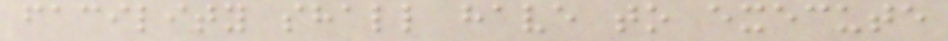facility shall have to execute
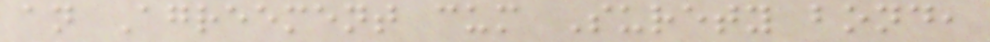an Agreement cum Surety bond,
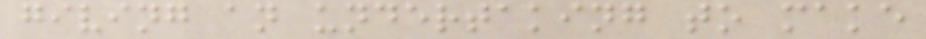giving an undertaking to make
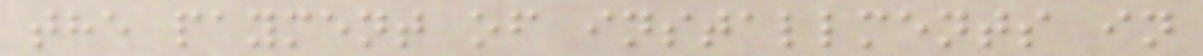the payment of installments in
